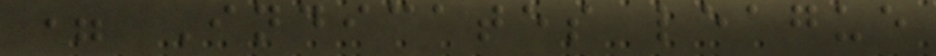= Indicates league
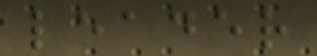leader
